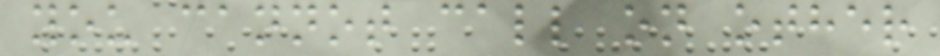you cannot call on other
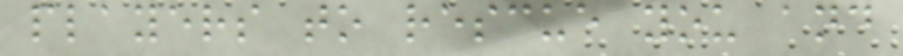players to rescue you and
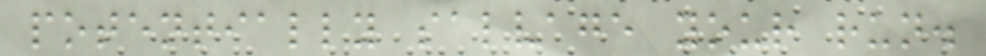potentially salvage your run.
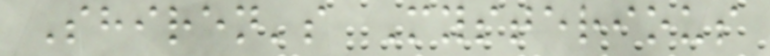Shiren's Mysterious
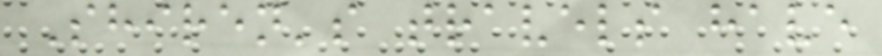Shiren's travels have
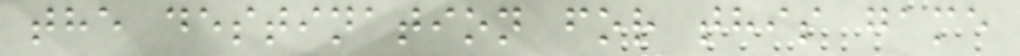the destination for this game
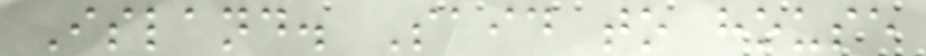Island. Said to house
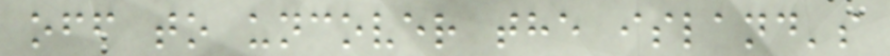off to uncover the island's
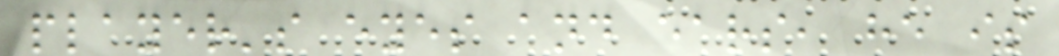player's eyes and ears, he is
